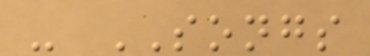- SONGS
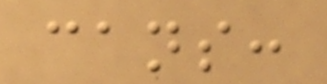cans:
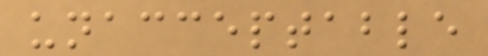unacceptable
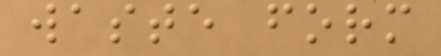waste form
